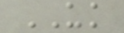UK
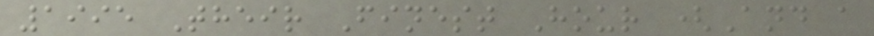1995 Their Finest Hour (And a
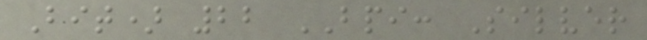Bit) 22 BPI: Silver
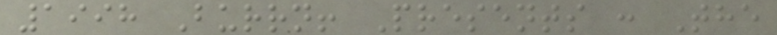1998 Burrn! Presents : The
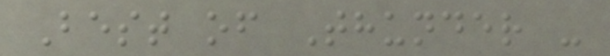Best of Thunder -
